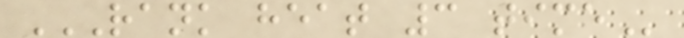RANK HEAT 3 TIME
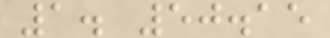1. 50.15
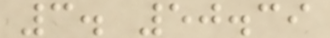3. 50.39
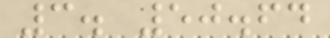3. 50.64
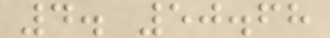4. 50.68
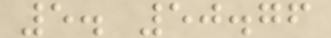5. 50.76
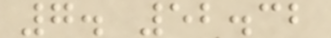7. 52.32
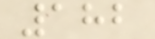182
